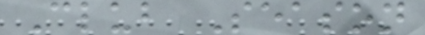Club Season
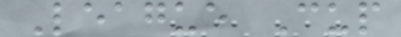League Cup
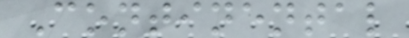Continental
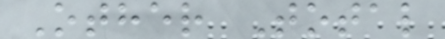Other Total
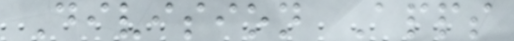Division Apps
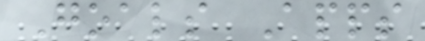Goals Apps
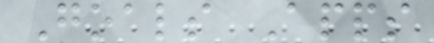Goals Apps
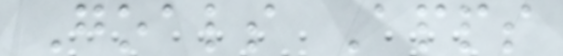Goals Apps
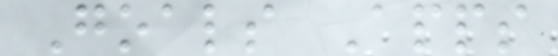Goals Apps
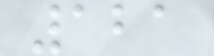121
